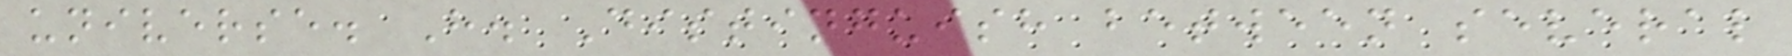universe. H. Distinguish between several
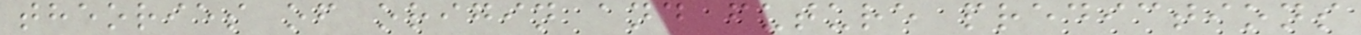theories of origin and future predictions
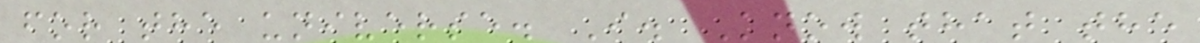for the universe. I. Know that the
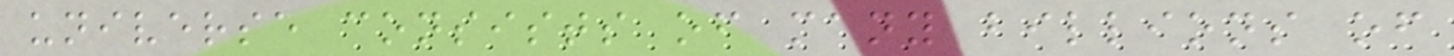universe consists of many billions of
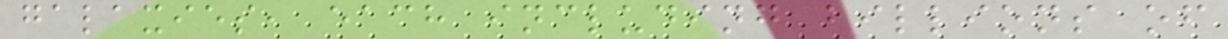galaxies, each including billions of
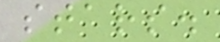stars.
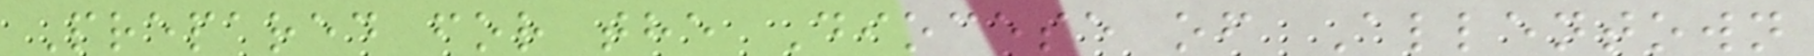Prepared for the Diocese of Allentown
